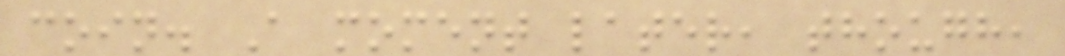coin. A moment later, though,
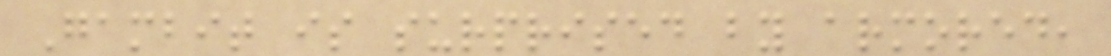Gambit is surprised by armored,
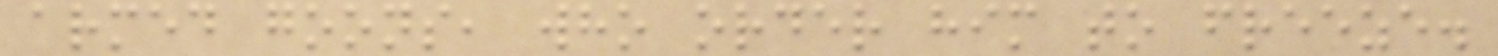armed goons, who order him to freeze.
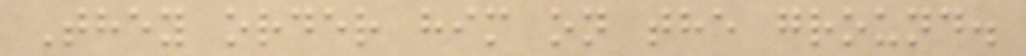They order him on the ground.
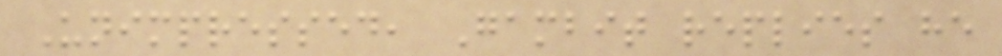Unimpressed, Gambit replies he
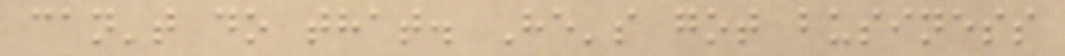can't do that. He's got business
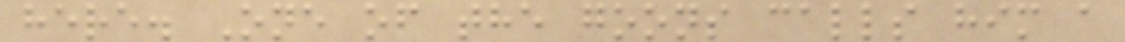here. One of the goons calls him a
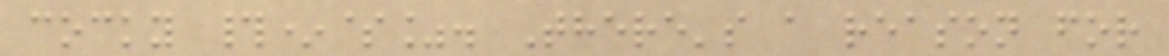cocky #*$%. There's a reason for
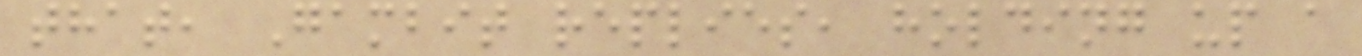that, Gambit replies, holding up a
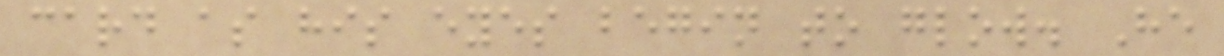card as his eyes begin to glow. He
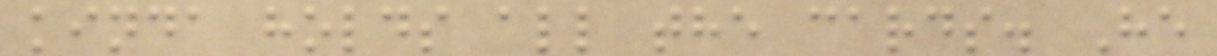kinda holds all the cards. He
